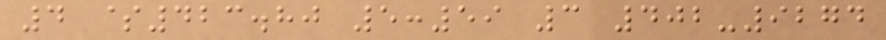4 $423.80 5:59 3 402-9274
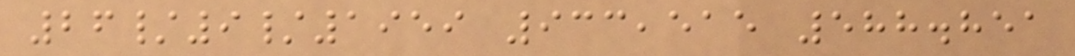26/9/1959 933,515 588.851
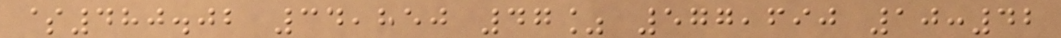$480.02 34,850 47% 577,690 10:42
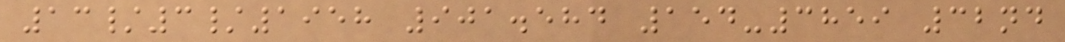13/3/1958 901.584 154-3859 32nd
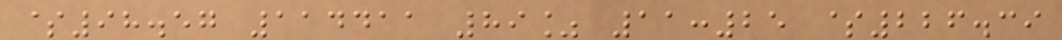$98.57 114411 89% 11:25 $226.39
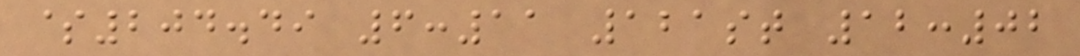$204.49 6:11 121st 12:02
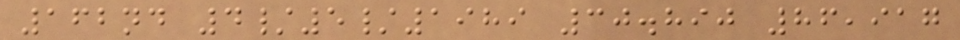162nd 4/5/1989 30.890 86,917
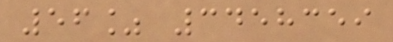56% 3458359
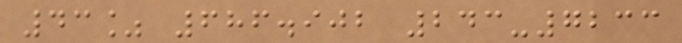43% 686.902 243-7233
